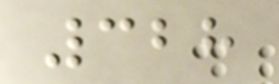328
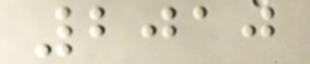2010
